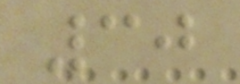30
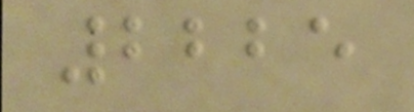2225
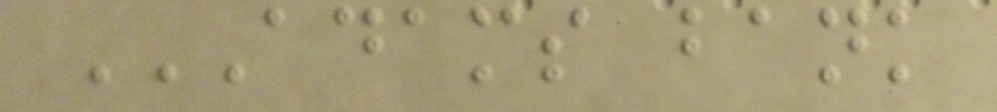ADAMS BANK
